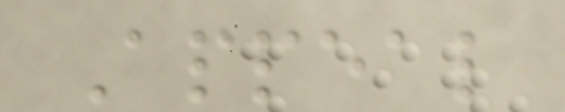Appeal
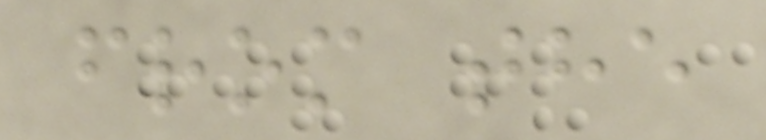from the
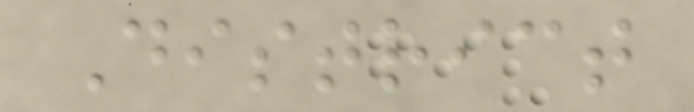District
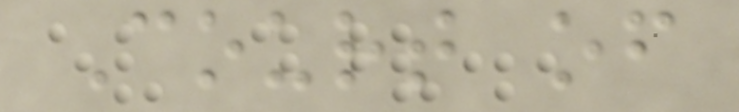Court of
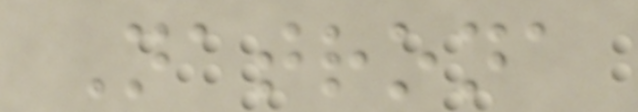Natrona
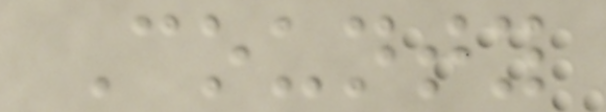County
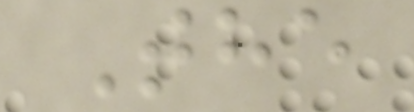The
